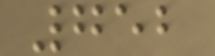752
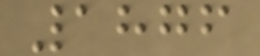1876
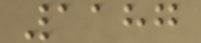1187
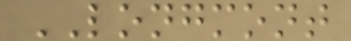LONGMONT
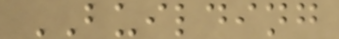BUILDING
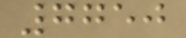7750
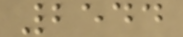2544
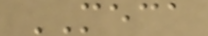MECA
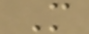M
